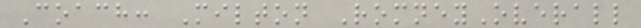Coach: Milton RomneyOverall
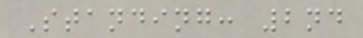Standing: 2nd
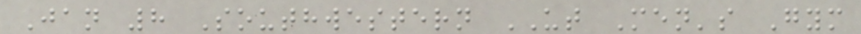Jan 8 Southwestern UT Men's Gym
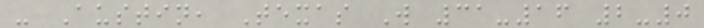- Austin, Texas W 31-16 2-0
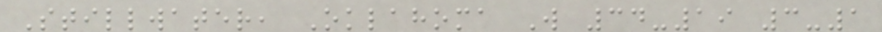Stillwater, Oklahoma W 34-19 3-1
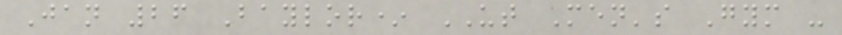Jan 26 Baylor* UT Men's Gym -
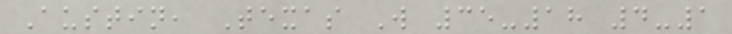Austin, Texas W 35-18 4-1
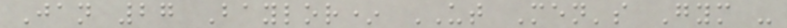Jan 27 Baylor* UT Men's Gym -
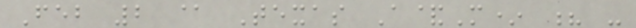Feb 2 @ Texas A&M* ? -
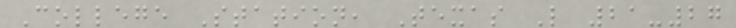College Station, Texas L 21-27
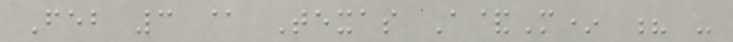Feb 3 @ Texas A&M* ? -
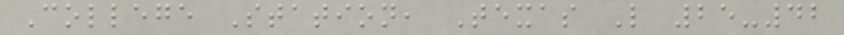College Station, Texas L 25-42
